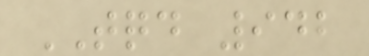TQD 942
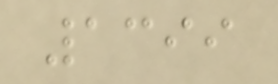1399
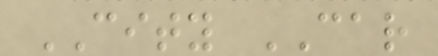CITY CAR
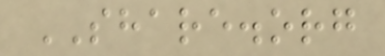SHARE.org
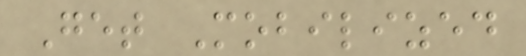Get Mobilized
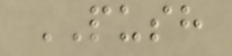PUSH
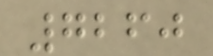7260
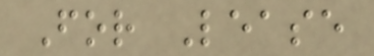For Lease
